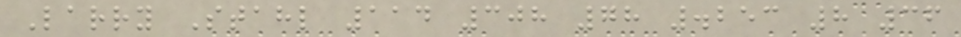Larry Stahl 114 308 78 .253 8 36
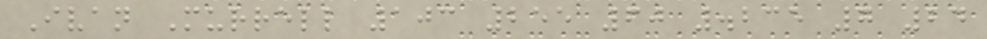Ivan Murrell 103 255 60 .235 7 24
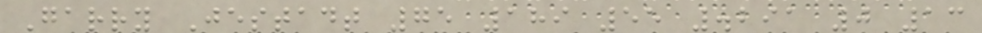Garry Jestadt 75 189 55 .291 0 13
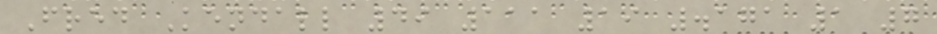Fred Kendall 49 111 19 .171 1 7
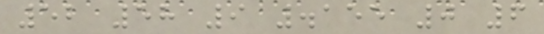52 58 9 .155 0 6
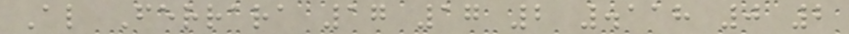Al Ferrara 17 17 2 .118 0 2
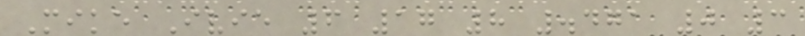Mike Ivie 6 17 8 .471 0 3
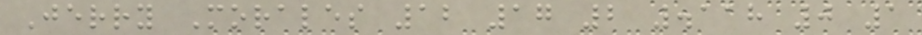Jerry Morales 12 17 2 .118 0 1
